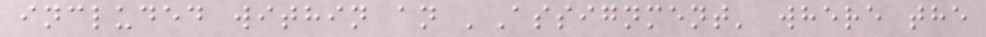included within an 'Assignment' where the
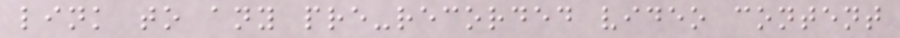link to any pre-recorded video content
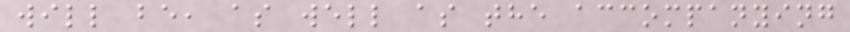will be, as well as the accompanying
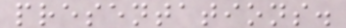presentations.
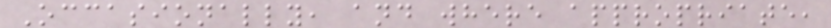Occasionally, and where appropriate,
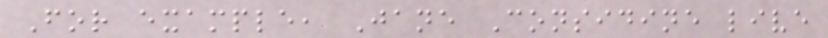For example, Jane Considine live
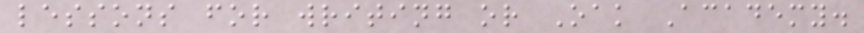lessons for writing or Oak Academy.
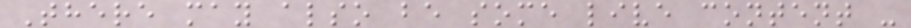There may also be some live content -
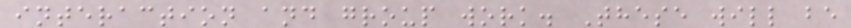interaction and group work. These will be
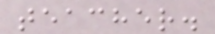teacher.
